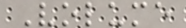Volume
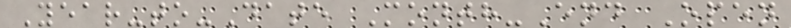Year-to-Date Month-End Open
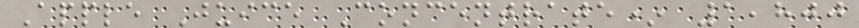Apple Juice Concentrate* 1,800
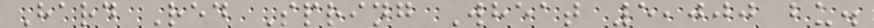Hard Red Spring Wheat 5,000 bu.
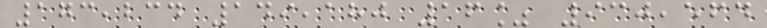173,234 149,180 16% 930,564
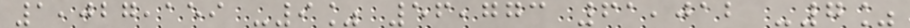1,027,159 -9% 56,773 61,012 -7%
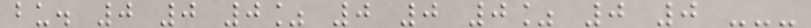bu. 0 0 0% 0 0 0% 0 0 ---
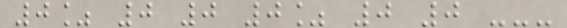0% 0 0 0% 0 0 ---
